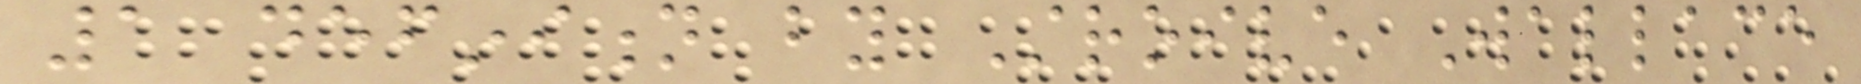1 definition by Stroive Wallace
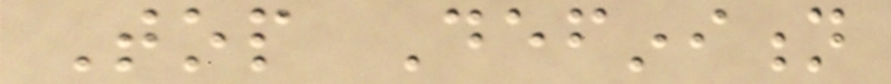Top Definition
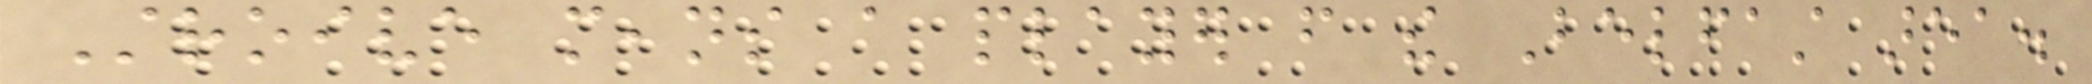Stroive means a player from the Belfast area.
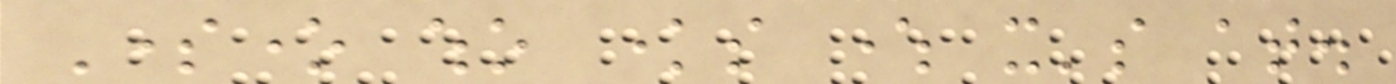Someone who knows where it's at.
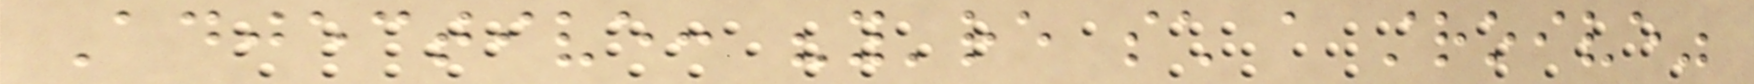Adjective: "you're such a stroive"
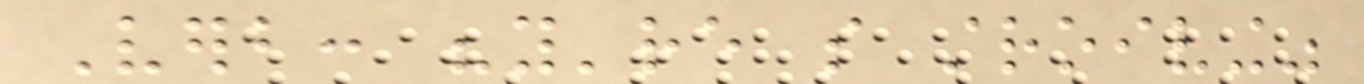Verb: "you're so stroiving"
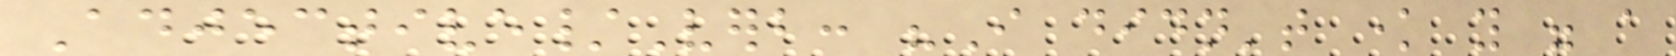Adjective/Verb: "I didn't know you were a
